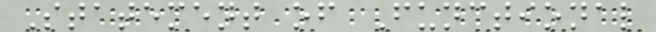Statement of Functional
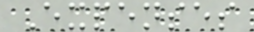Expenses
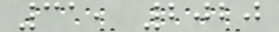31, 2020
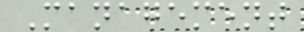Management
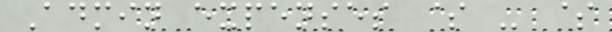Admin expenses $ - $
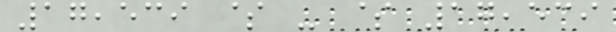17,539 $ - $ 17,539
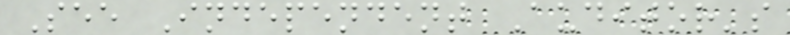See Independent Auditor's
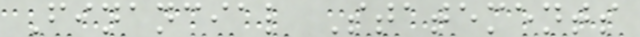Financial Statements
